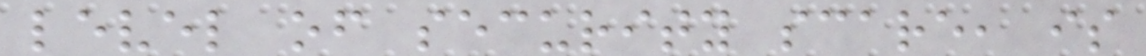level of security scare, is
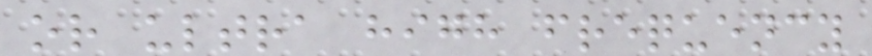or ultra high frequency
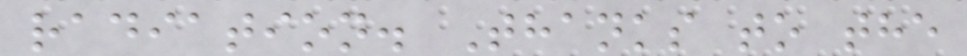radiation. Thanks to the
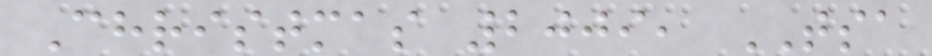Christmas 2009, TSA
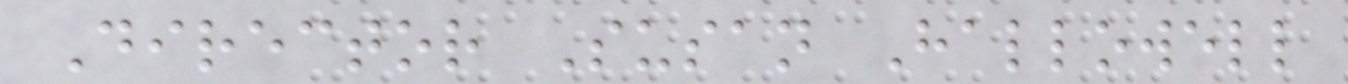Director Susan Hallowell
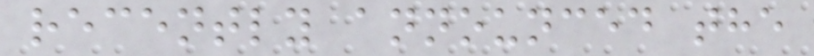recently announced the
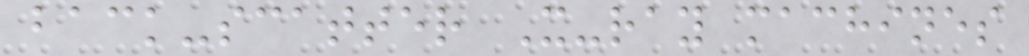back-scatter X-ray machines
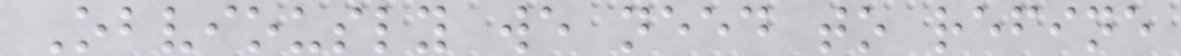Obviously we need to refine
